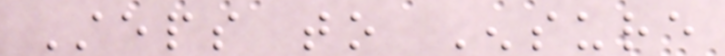Steps to Ensure
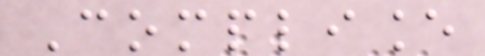Compliance
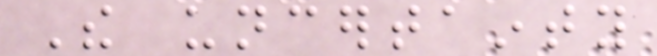The uncertainty
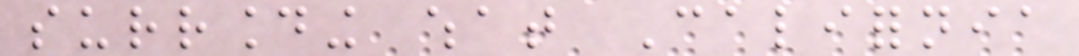surrounding what California
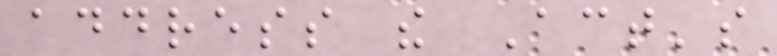address the Act's
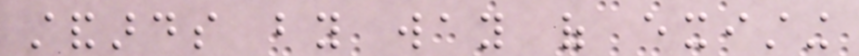standards by way of existing
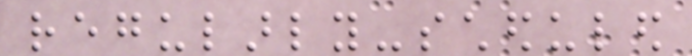regularly-scheduled
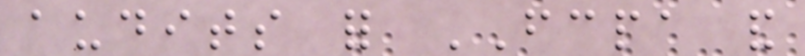audits for FCPA and
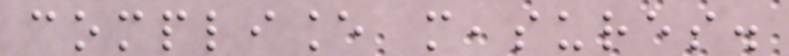compliance measures.
